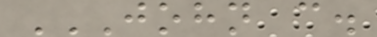JOHN C.
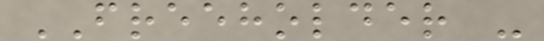FREEHOLDER -
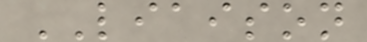LIAISON
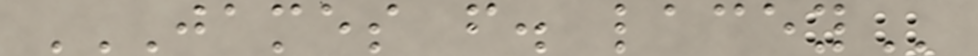JAMES F. LACEY
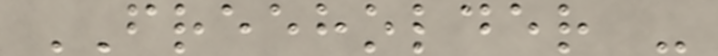FREEHOLDER -
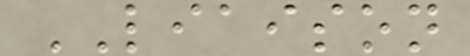LIAISON
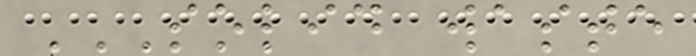SOLID WASTE
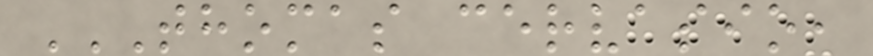THOMAS CERVASIO,
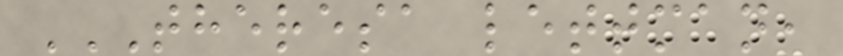THERESA LETTMAN,
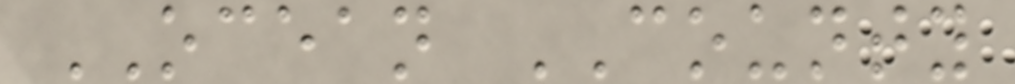OCEAN COUNTY
